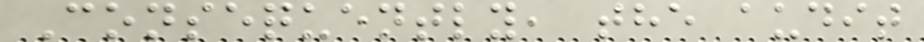Consequently, the audit
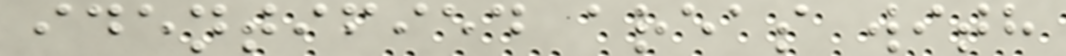identified areas with
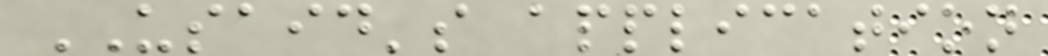USAID's application
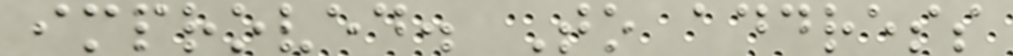improved. To address
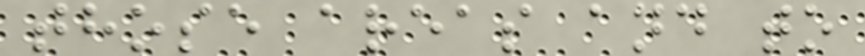those areas and to
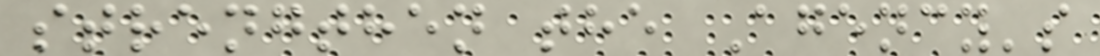strengthen the Agency's
